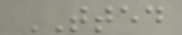TTED
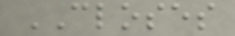CLOSES
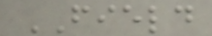FIELD
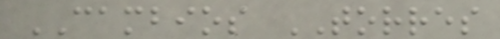CAMBIOS TORRES
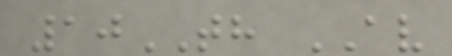10TH AV
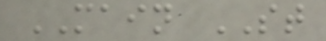MAIN ST
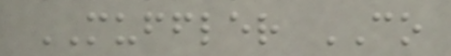MUFFLER CO
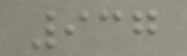937
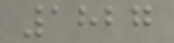1827
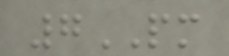7PM
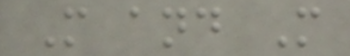M and M
